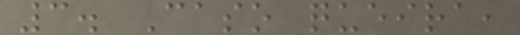3. Caso queira,
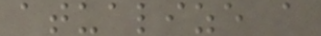atualize a
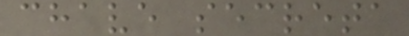chave secreta
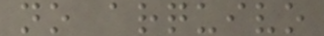no arquivo
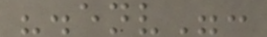".env":
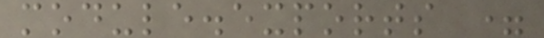module.exports =
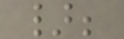};
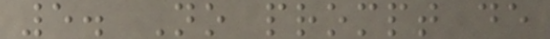5. No prompt de
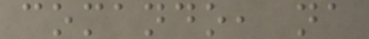comando, na
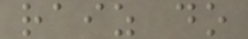raiz do
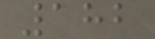182
